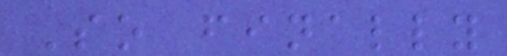So finally
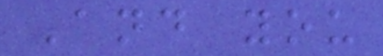And you
